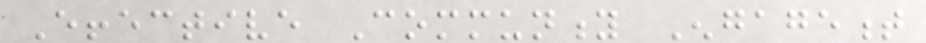Effective Community Engagement
